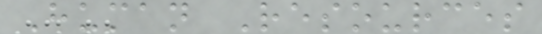Human Resources
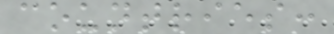countries:
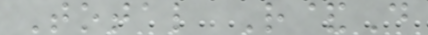Total R&D
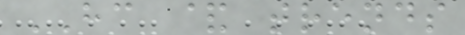HC & trends
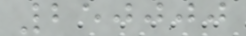250000
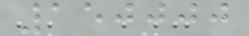150000
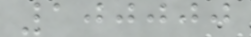100000
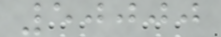50000
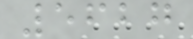5627
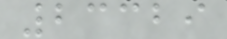23329
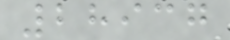28937
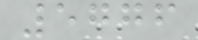5776
